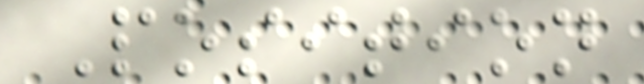Position
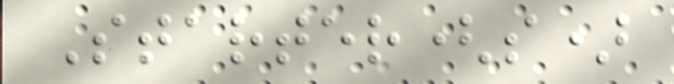Starter(s)
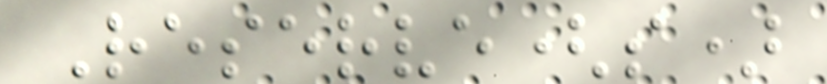Reserve(s)
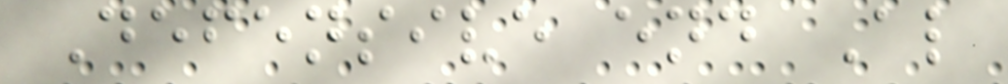Defensive end Al
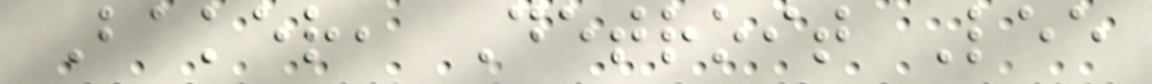Baker, Detroit Lee
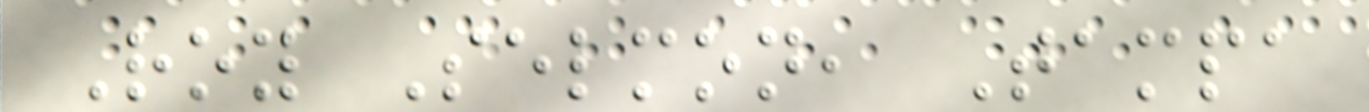Roy Selmon, Tampa
